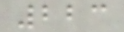223
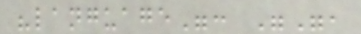"language": "",
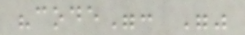"code": ""
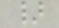}
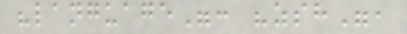"language": "zsh",
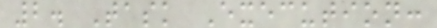2. Task Execution:
